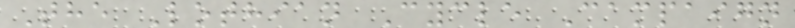The Lothian Cycle Campaign
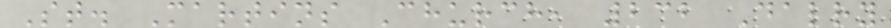St. Martins Church, 232 Dalry
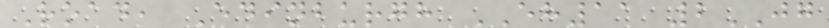Road, Edinburgh EH11 2JG
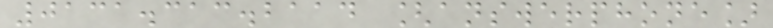0131.313.2114 [answerphone]
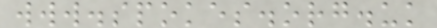www.spokes.org.uk
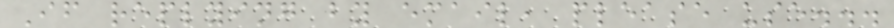If replying by email, please use...
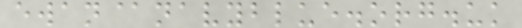ewan@navyblue.org.uk
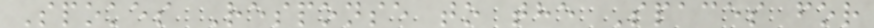Spokes Response to the Spaces for
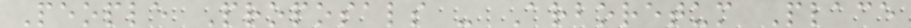People Proposals - Arboretum Place
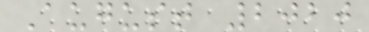August 2020
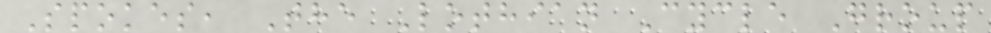Spokes, The Lothian Cycle Group
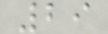29
